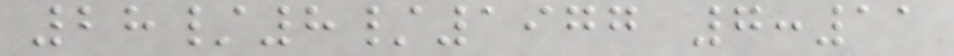28/8/1977 7:11
